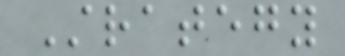Strategy
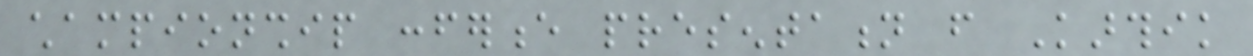championship conference presentation from Karthik
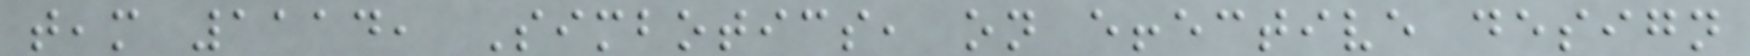team 1114, Simbotics, on effective design
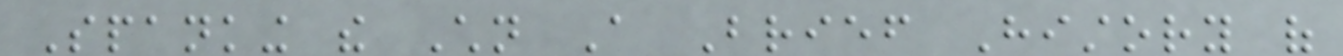Spanking the Children A Brief History of
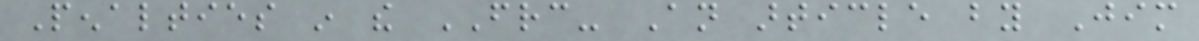Penalties in the FRC- An article by Jim
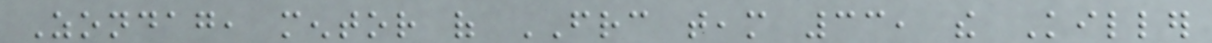Zondag, mentor of FRC team 33, the Killer
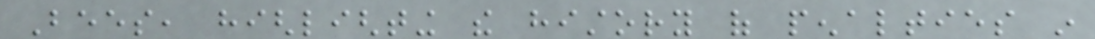Bees, highlighting the history of penalties in
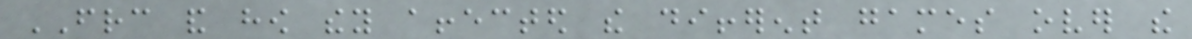FRC and how they affected the different games over the
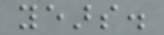years.
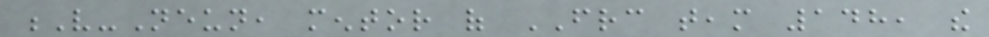V-Neun, mentor of FRC team 148, the
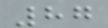87
